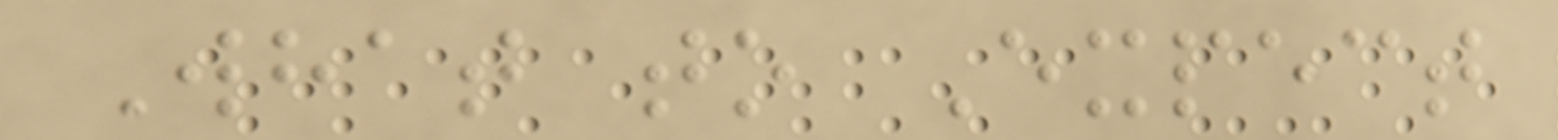What to Expect
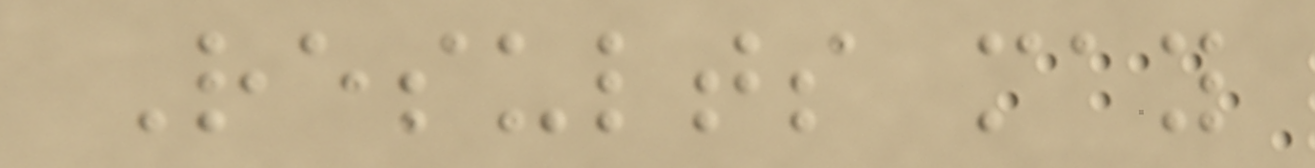Results may
